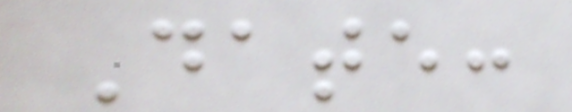Date:
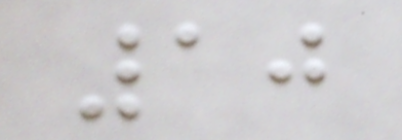10
